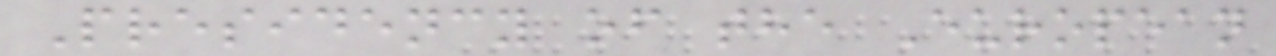Presidency of the European
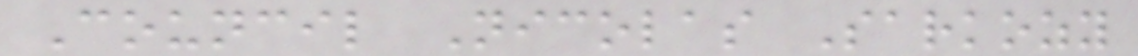Council Nicolas Sarkozy
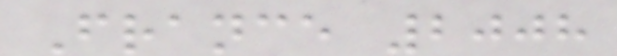France 2008
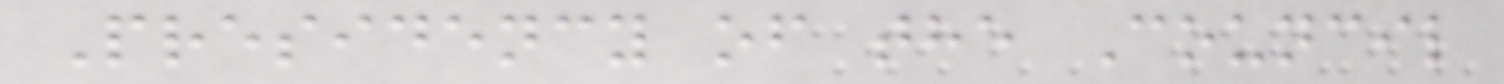Presidency of the Council
